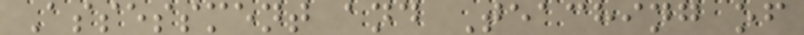Assessment and Teaching of
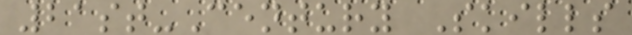21st-Century Skills
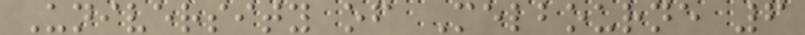University of Melbourne 6
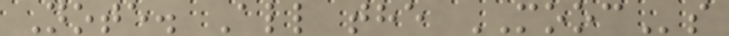Note. All the MOOCs
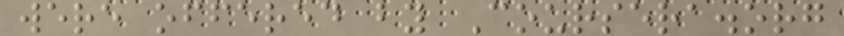were offered by Coursera.org
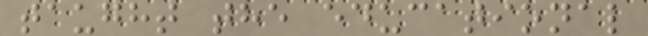taught the educational
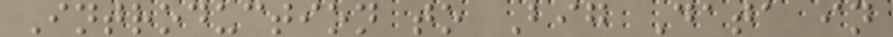Introduction to Big Data in
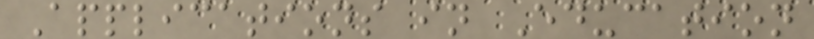Applications in Education
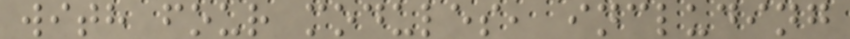with four modules, including
